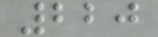220
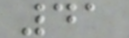41
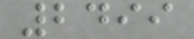2499
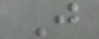J
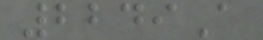2249A
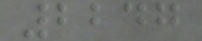2247
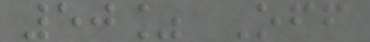50% Off
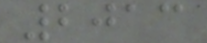2013
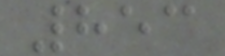853
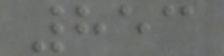853
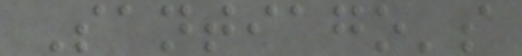Santiago's
